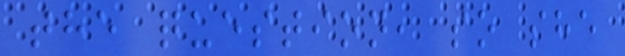the question, so she
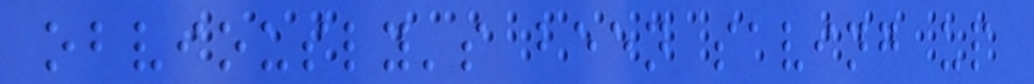obviously's been saving up
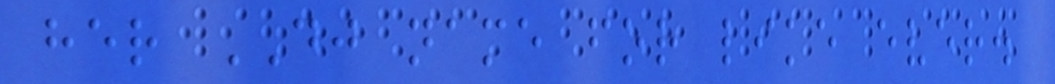her DJ name for like ever.
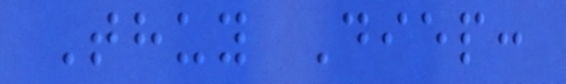Thuy Diep:
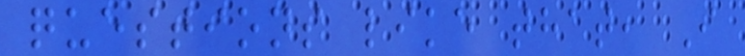questions like that, I
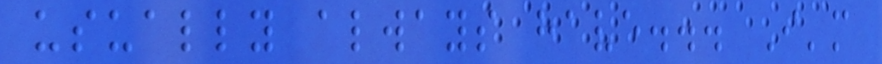usually always have... I'm
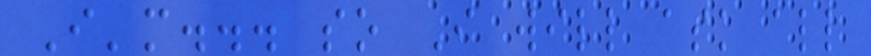I'm... so I will ask all
